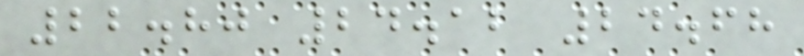22.80 24.12 24.68
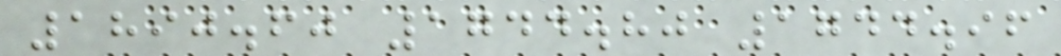1890.60 1744.80 1744.96
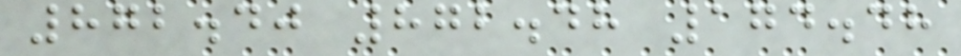872.40 872.48 174.48
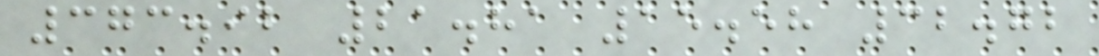373.92 21.81 15.58 32.72
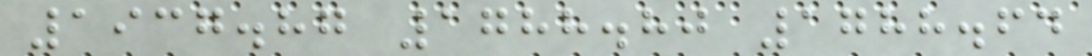1937.87 1788.80 1788.64
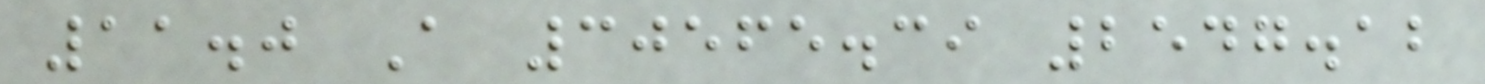11.0 A 30565.39 2547.12
